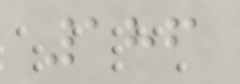186
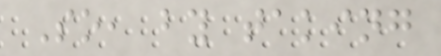So, by taking
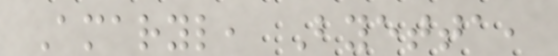Amaryl, Byetta,
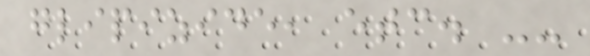glipizide, etc. --
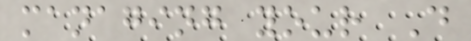managing your D
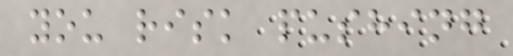you risk pushing
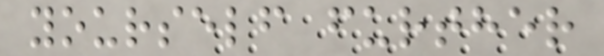yourself further
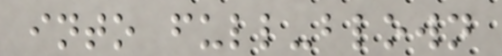into full-blown
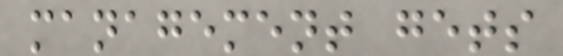management gets
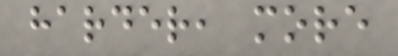harder, more
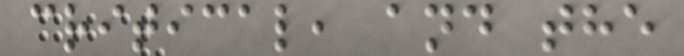critical, and the
